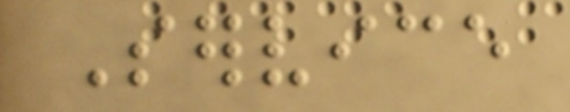Service
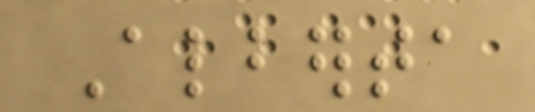Alberta
